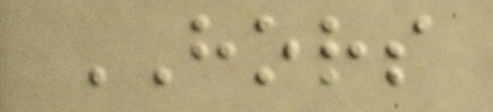HORS
